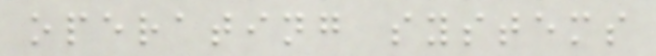operating systems
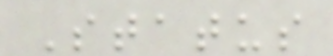Status
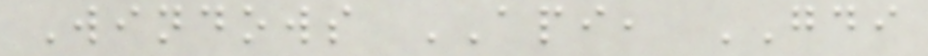Windows API, GDI
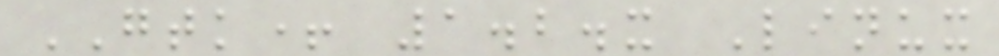GTK+ 1.2.x Linux
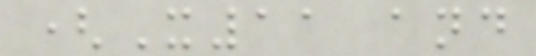(X11 and
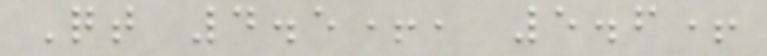Qt 4.5+, 5.6+
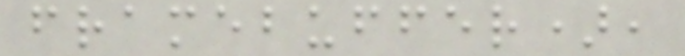framebuffer),
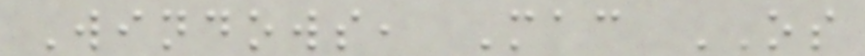Windows, Mac OS
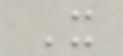X
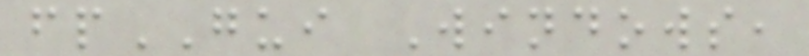fpGUI Windows,
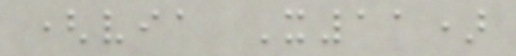(via X11)
